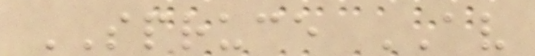SPRUCE AV
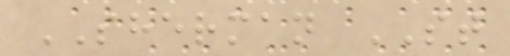SHERMAN ST
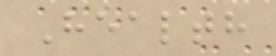Health
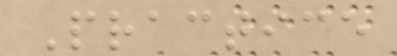Practice
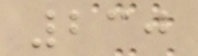230
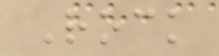Rock
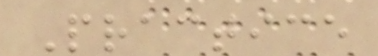Practice
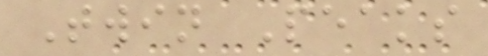Twin Peaks
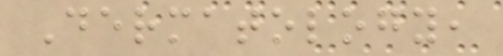Dermatology,
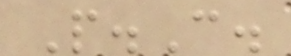P.C.
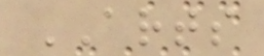ARTS
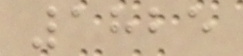1825
